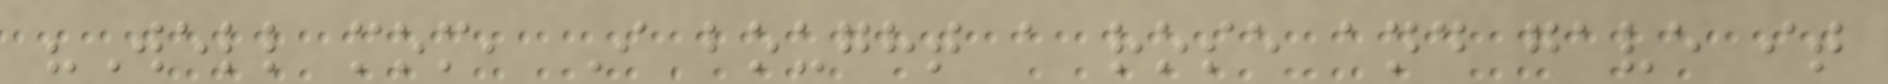"Well mom, I bought a rose and gave it
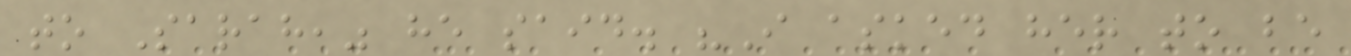to Sarah," he said. "I asked her to be
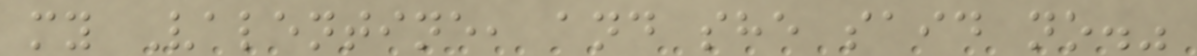my Valentine, and she said no."
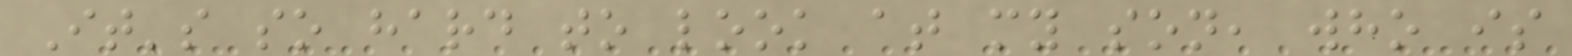It's so hard to look at my son, who is
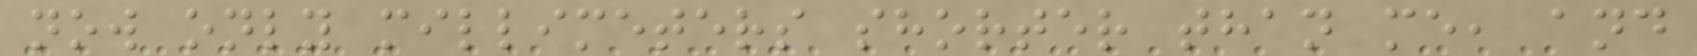now only millimeters shorter than me, and
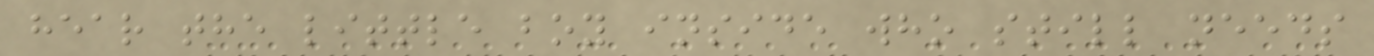hear the little boy inside who still needs
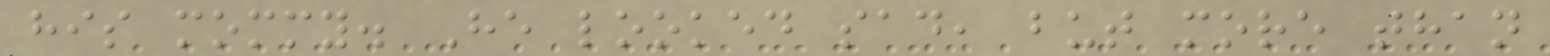his mommy. He looked sad, but more than
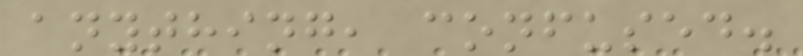anything, confused.
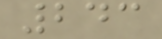243
